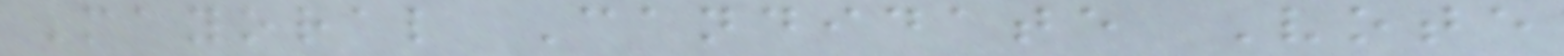Mayoral Candidate Vote
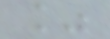%
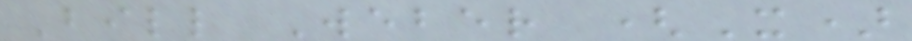Bill Weber (X)
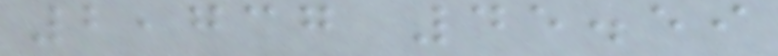2,737 45.59
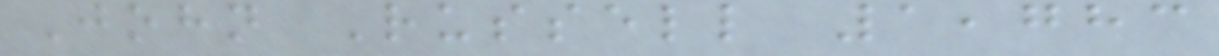John Russell 1,783
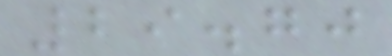29.70
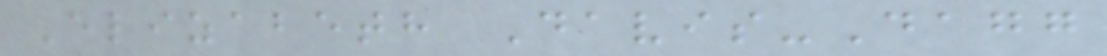Elizabeth Davis-Dagg
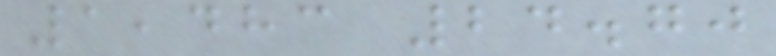1,483 24.70
